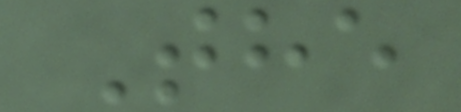The
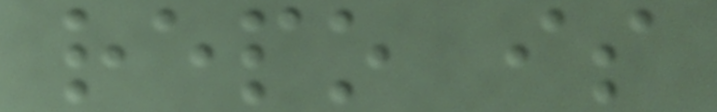repo is
